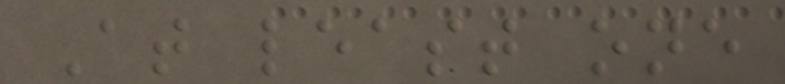At least one
